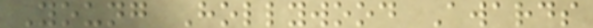Young Hollywood Awards
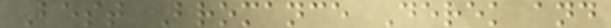Best Bromance Derek and
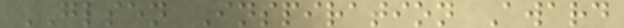GLSEN Inspiration Award
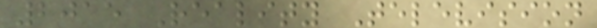2015 Reality Television
